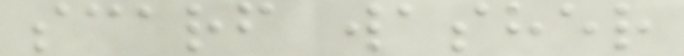scarf washer
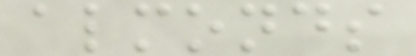almonds
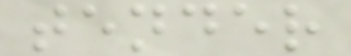tender
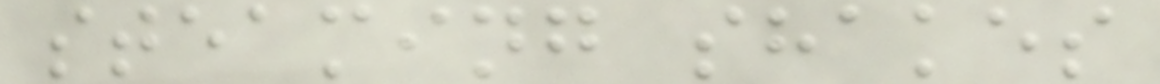steaming shakes
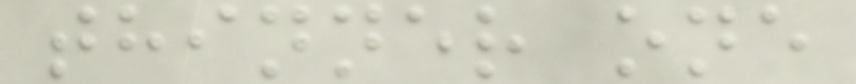thinner one
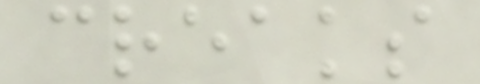creaks
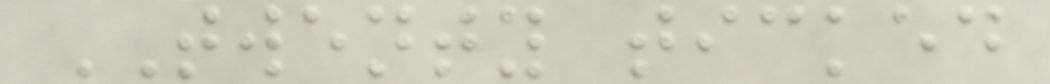TWENTY ticked
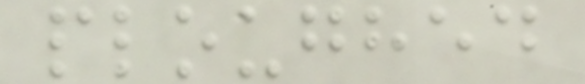ploughed
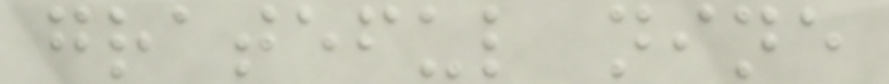grateful nine
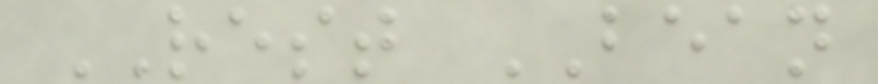REST BEAN
